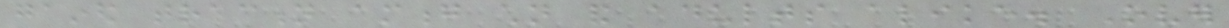gained traction among children and adults alike. Over
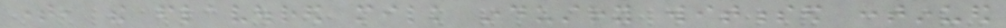time, the flavoured milk industry witnessed continued
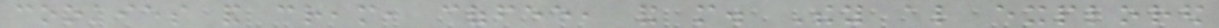cookies and cream, coffee, and more. They also explored
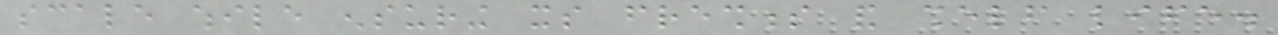scale while ensuring its freshness and shelf life.
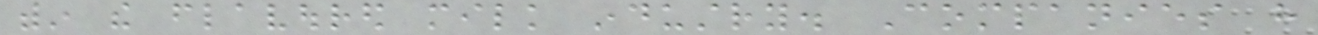within the flavoured milk industry. Companies have
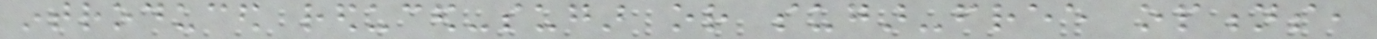introduced reduced-sugar or sugar-free options,
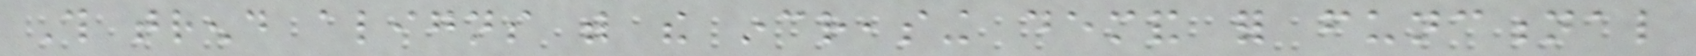This trend aligns with the increasing demand for functional
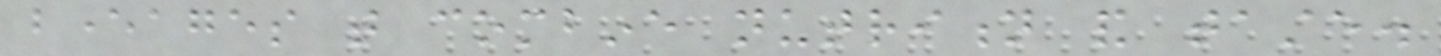beverages that combine nutrition and taste.
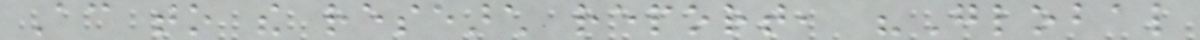According to the research report, "Global
